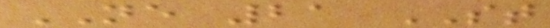NE 21 ST
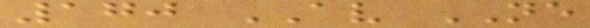170 AV NE
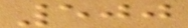500
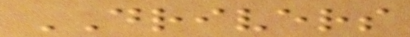DRIVERS
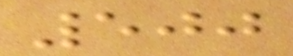500
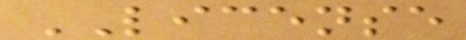LICENSE
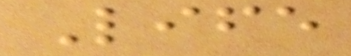Life
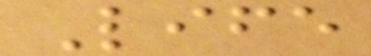Life
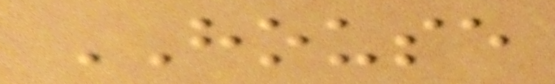HOUSE
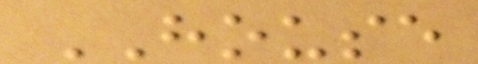HOUSE
